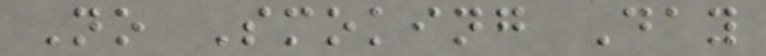No Smoking Day
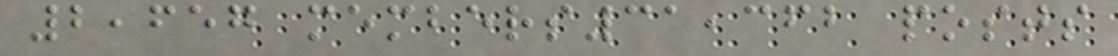2,657 members31,362 posts
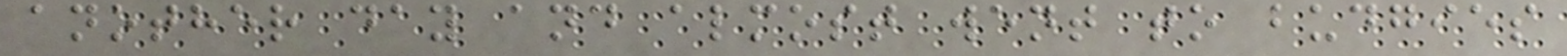another day and almost went to budgies
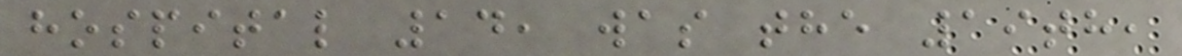hospital 14, was the 19th,
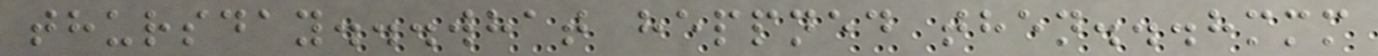thursday...what heppned then...hmmm
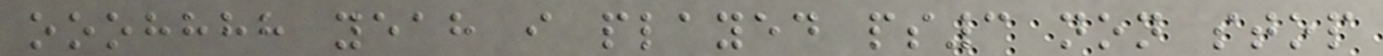ooohhhh yeah i played ps3 non stop
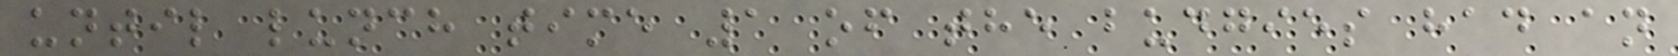until lunch time 1 of the budgies had an
